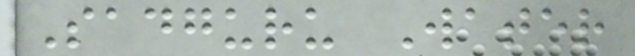Sadguru Water
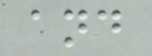and
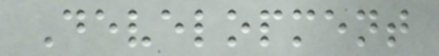Development
